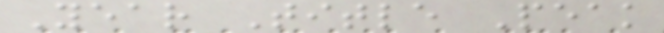Year Title Peak
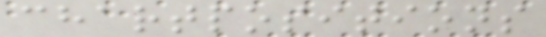chartpositions
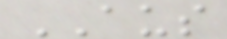AUS
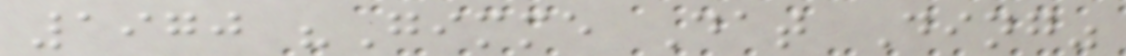1970 "Gimme Dat Ding"
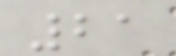21
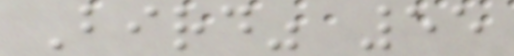Bird" 55
